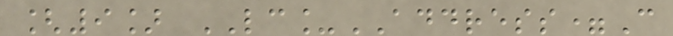[9] LC_ADDRESS=C
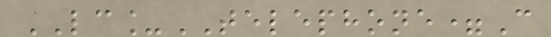LC_TELEPHONE=C
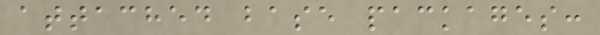attached base packages:
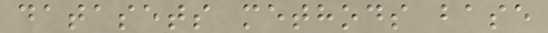datasets methods base
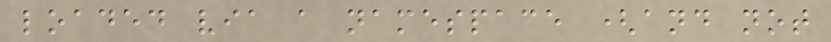loaded via a namespace (and not
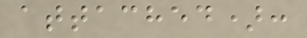attached):
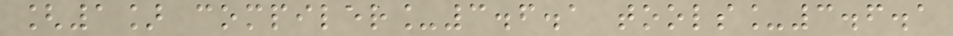[1] compiler_3.6.1 tools_3.6.1
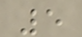5
